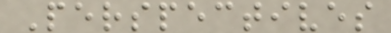Perspectives
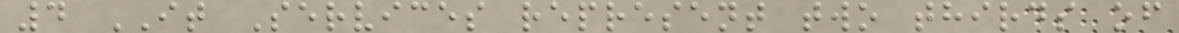4 IT Services represent two thirds of
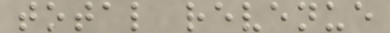total revenue
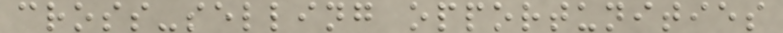cross-selling opportunities
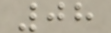08
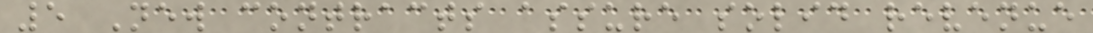5 New contracts assure solid revenue
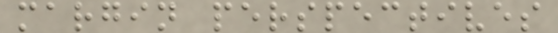margin perspectives
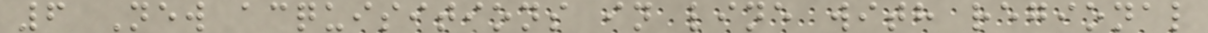6 New acquisitions in line with regional
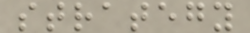strategy
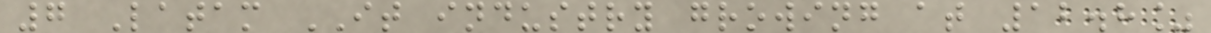7 Latam IT industry growing at 12.8%
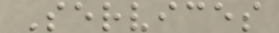Services
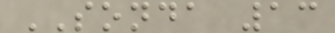SONDA 13
